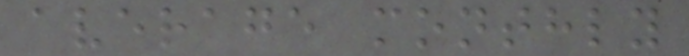average monthly
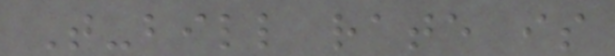T-bill rate is
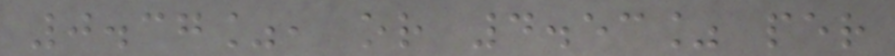0.37%, or 4.53% per
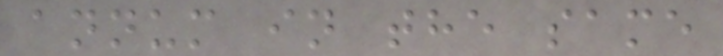annum in the same
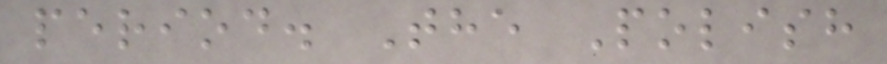period. The Polish
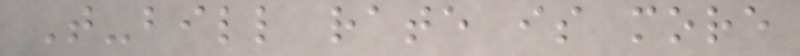T-bill rate is more
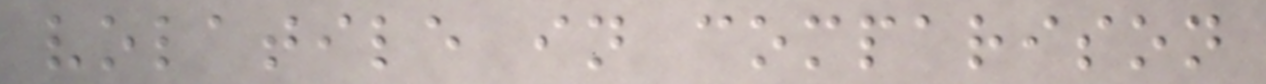volatile in comparison
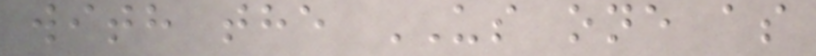with the US one as
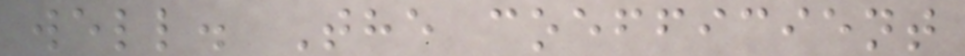well. The coefficient
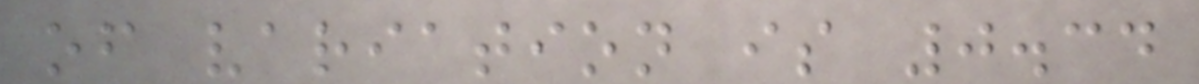of variation is 0.34
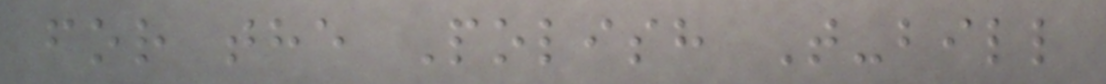for the Polish T-bill
